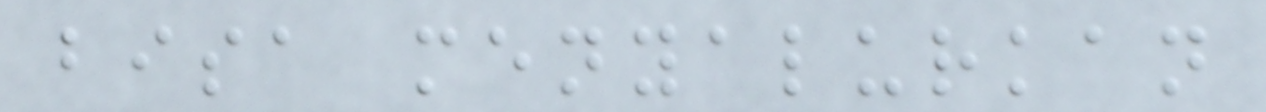bisa menyalurkan
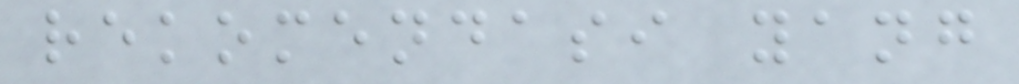rekomendasi yang
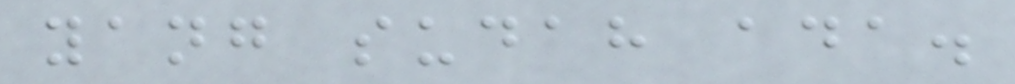yang sudah ada.
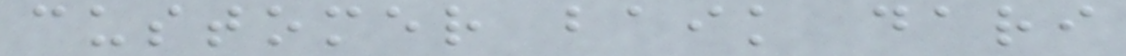customer baik dari
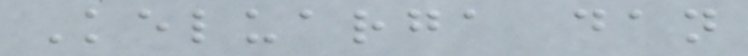Keluarga dan
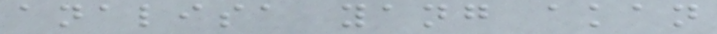analisa yang akan
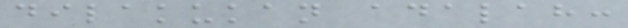dilakukan adalah:
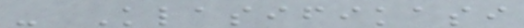- Klasifikasi
